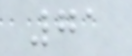71
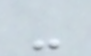-
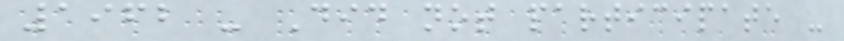1962 - Did not participate -
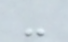-
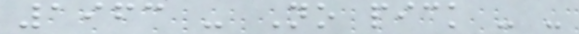1963 - No pick - -
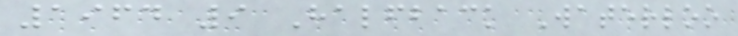1964 9 Halfback Waterloo
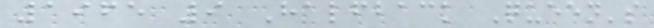1965 9 Halfback Queen's
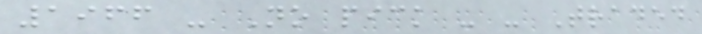1966 - No pick - - Traded
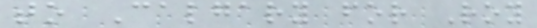to Calgary for Roy
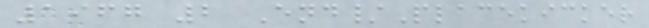1967 2 End/Placekicker
